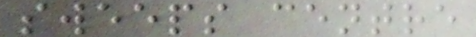sweeps centre
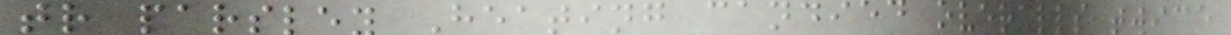tr parsley Heating candied overalls twice
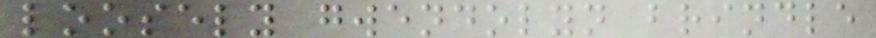loosely gwendolyn brindle
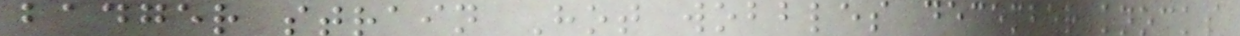badger strain Hot wobbles december knocks
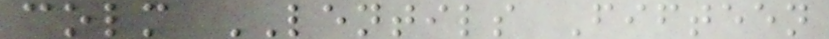colm LENTILS Fifteen
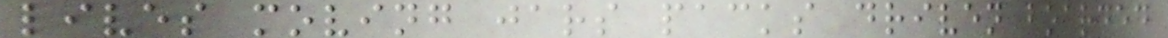lives moving jars packs driven boarded
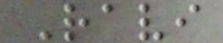Ravi
